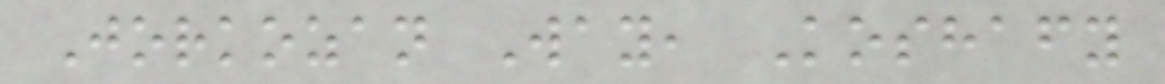Jorkozan Way, Koshafy
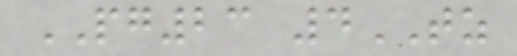PG23 4TZ
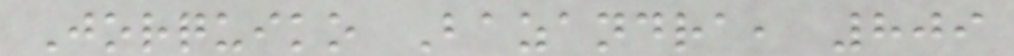Jorquiko Bazandra, 809
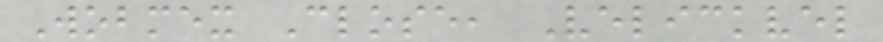Wobmex Close, Velickvel
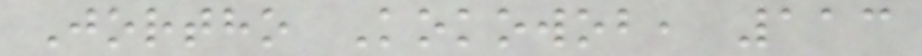Jortho Kokowob, 113
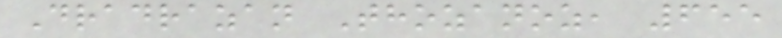Dradrazan Thozanoz, 655
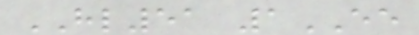HL51 1EE
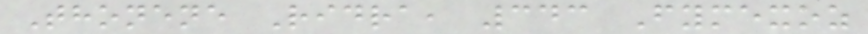Thonene Ridra, 343 Fymexoz
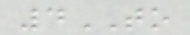4TO
